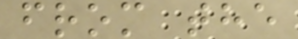from the
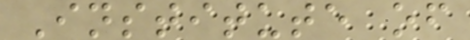Institute of
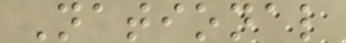National
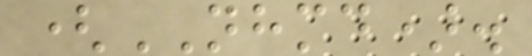(NHMD).
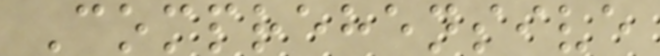Comprehensive
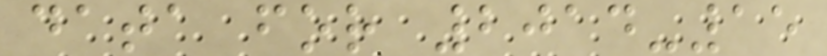data for 2014-15
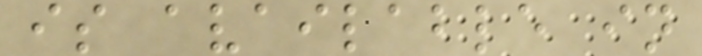is available in
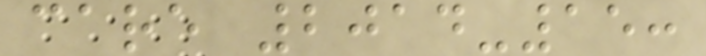care 2014-15:
